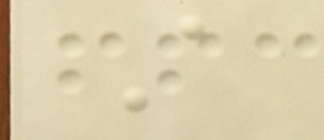A
